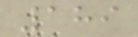189
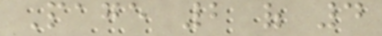Page 2 of 4
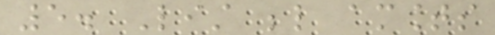5. List below amounts
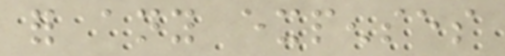for any expenses
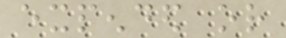expended or
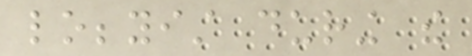lobbyist during the
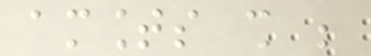amounts shall be
